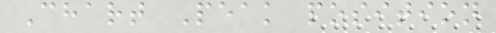Chart Peak position
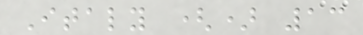Italy () 13
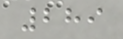289
